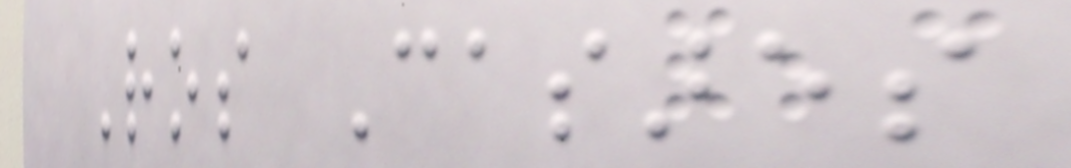Ros Casares
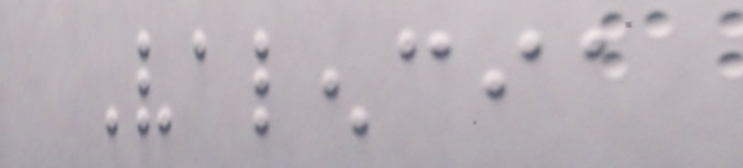Valencia
